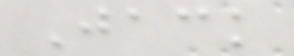Jack
